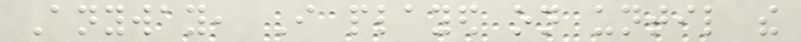Anyway, I played on until the
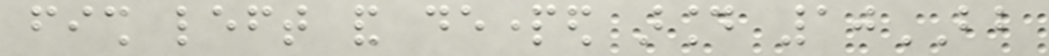fish left and departed around 10BB
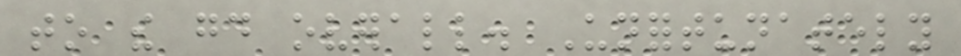to the good overall. Unfortunately
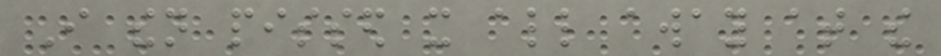I then pissed it all away at the
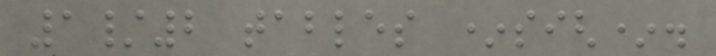1/2 tables *sigh*.
